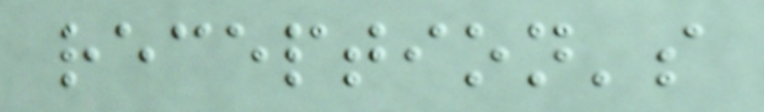reception's
